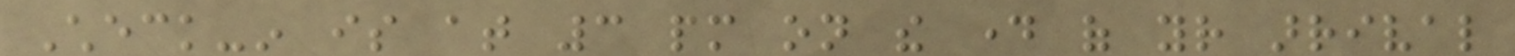Check-in is at 3 pm on the day of your arrival
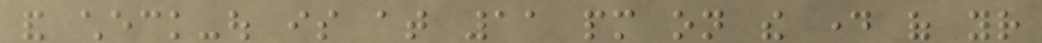and check-out is at 11 pm on the day of your
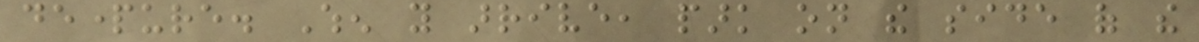departure. When you arrive, park on the side of the
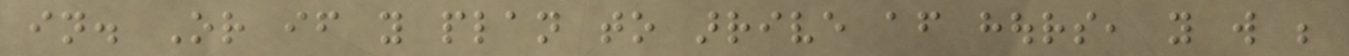in. Or if you plan to arrive after hours, you will be
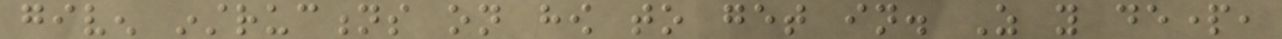given instructions on how to get in. As you depart,
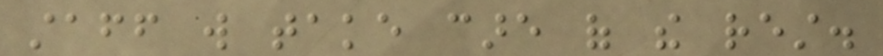staff will take care of the rest.
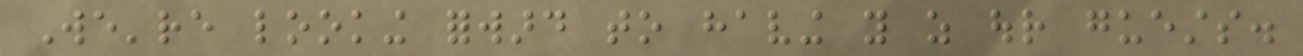We're looking forward to having you as our guests.
